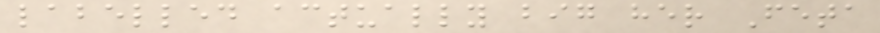labelled actually big her Feta
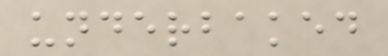underbaked
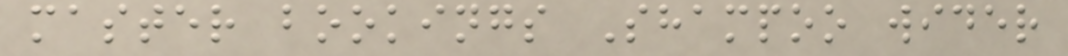master bookings Shampoo wider
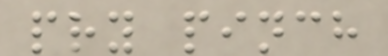pry pinch
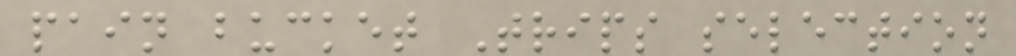pain bucket Trips selection
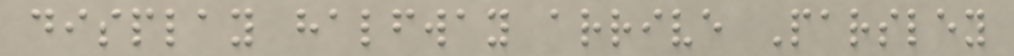display halfway arrive Parsley
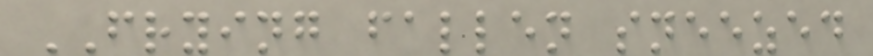FRYING fallen sneezed
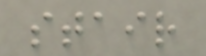stair
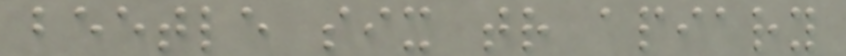beetle six tr apiary
